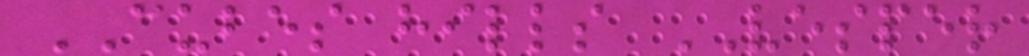CUBES hills VESPER
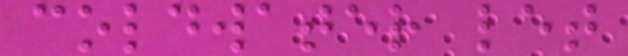coldwater let
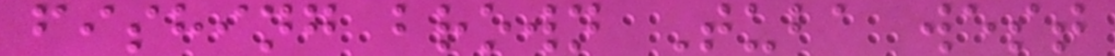fishing brown Tuba west
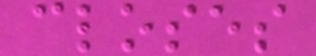closes
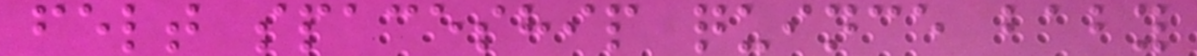felt spaceship quince baby
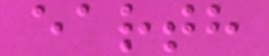earth
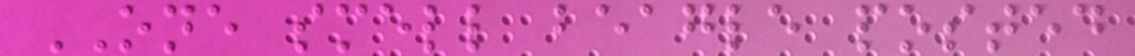ONE smell beagle posted
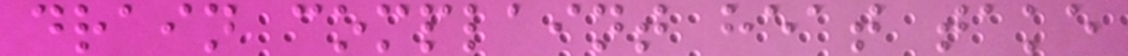drain complaint heat take
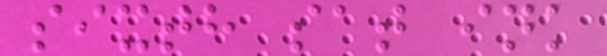sixth sat ink
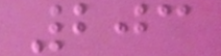203
